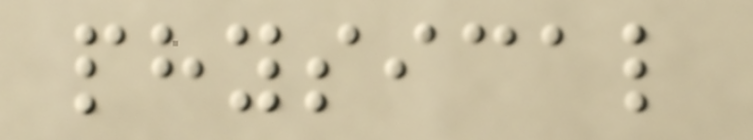physical
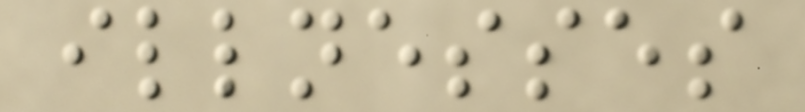illnesses
